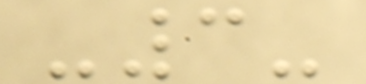-3-
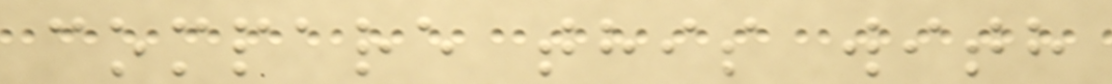compare this with
